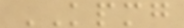KPMG
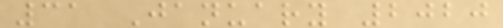31 January 2020
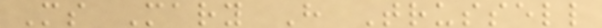Ms Mary H Trussell
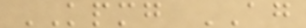KPMG AG
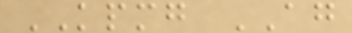KPMG AG
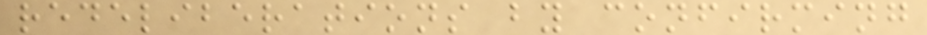redeliberations by confirming
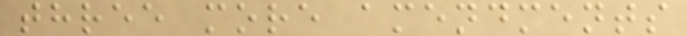three more amendments
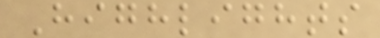Highlights
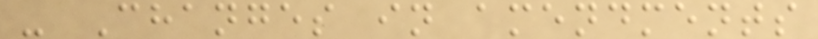- Changes in amendments
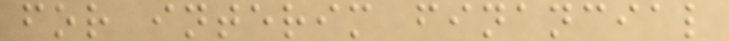for interim financial
